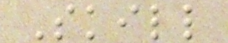Skill
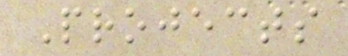Projects
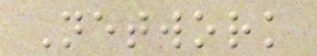Network
